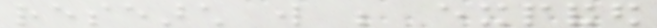research will be expanded
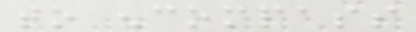to encompass
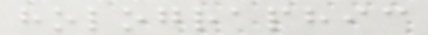holographic
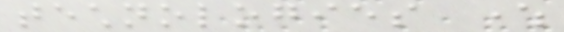technologies where
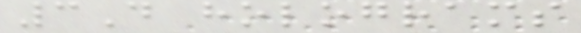3D holograms
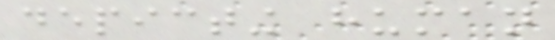depicting human
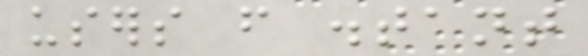users from distant
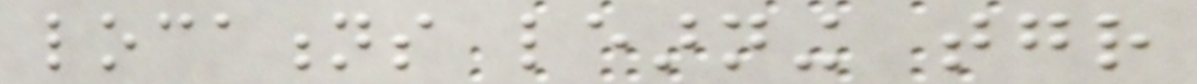locations learning together
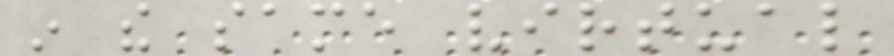in the same virtual
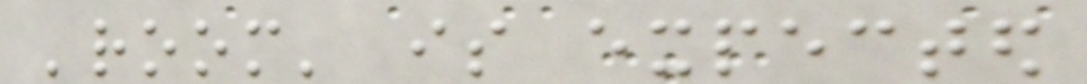'room' is expected
